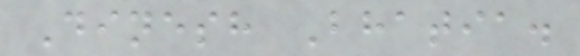Dinesh Bhatia.
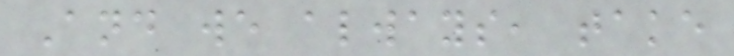And we always, take
